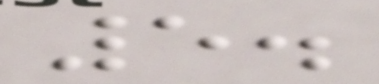5.
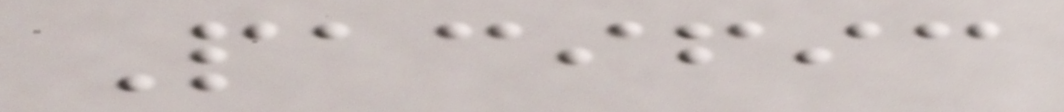Pacific
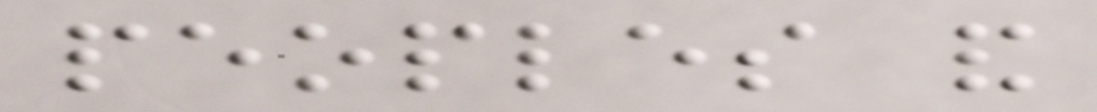peoples and
